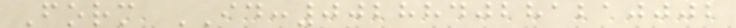Form ID:0028840281210002
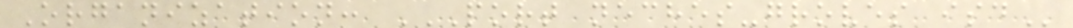Organization: PORT NECHES-GROVES ISD
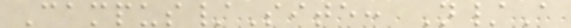Campus/Site: N/A
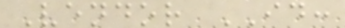Vendor ID:
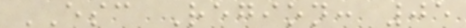ESC Region: 05
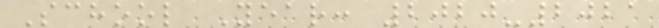School Year: 2020-2021
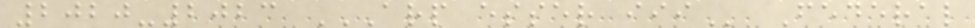2020-2023 ARP ESSER III Federal
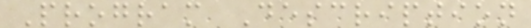Program Description
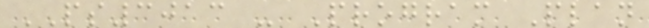PS3013 - Program Plan
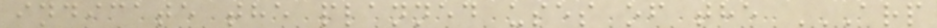indicate the planned uses of the ARP
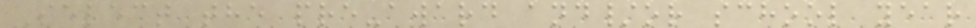Select the pre-award and/or school year
